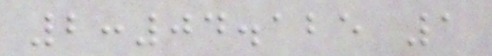2:04.125 1
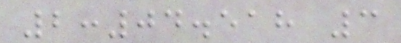2:04.518 3
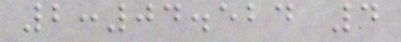2:04.524 4
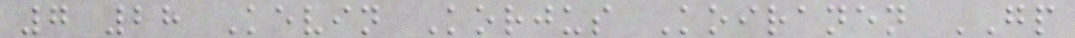7 28 Kevin Korjus Koiranen GP
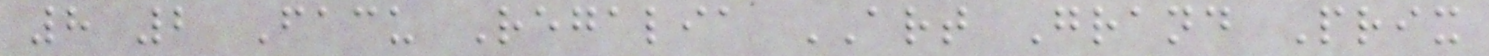8 2 Facu Regalia ART Grand Prix
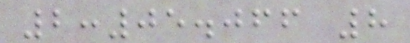2:05.066 8
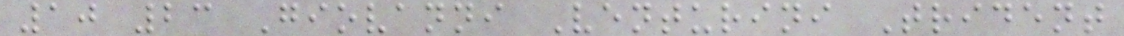10 23 Giovanni Venturini Trident
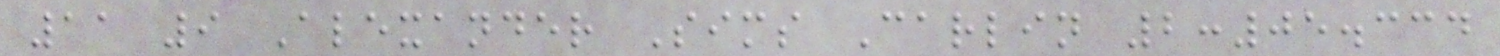11 9 Alexander Sims Carlin 2:05.334
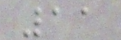11
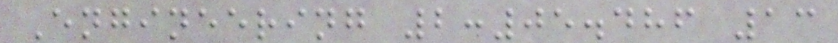Engineering 2:05.486 13
